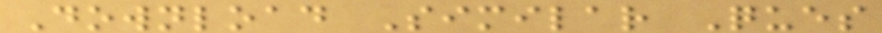Download Similar Ques
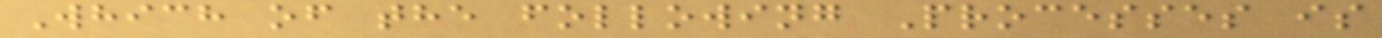Which of the following Processes is
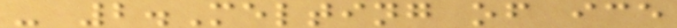- 2.Melting of ice
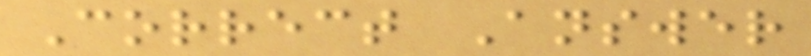Correct Answer
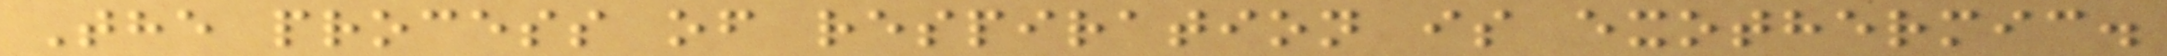The process of respiration is exothermic.
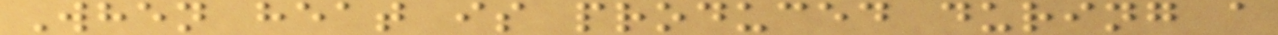When heat is produced during a
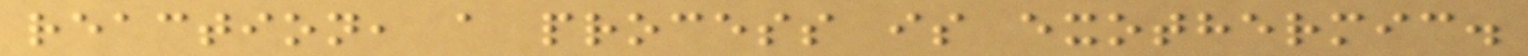reaction, a process is exothermic.
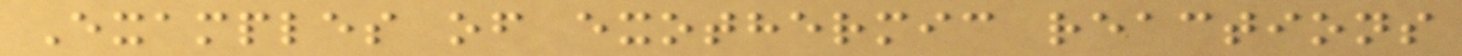Examples of exothermic reactions
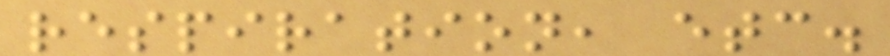respiration, etc.
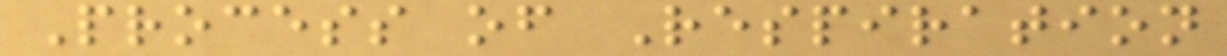Process of Respiration
